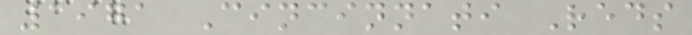1971 Cincinnati Reds
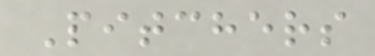Pitchers
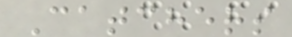Catchers
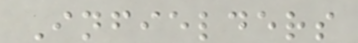Infielders
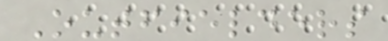Outfielders
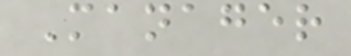Manager
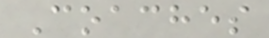Coaches
